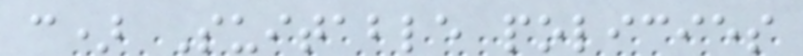c) Suitable policies
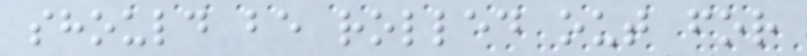should be rolled out for
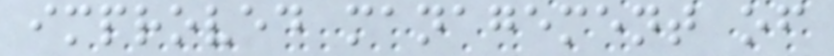improved management of
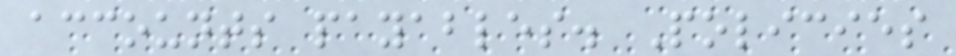accounts payables. Policies
